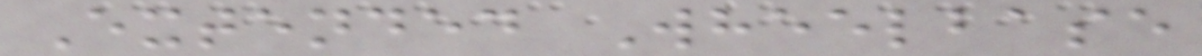Extended Wheelbase
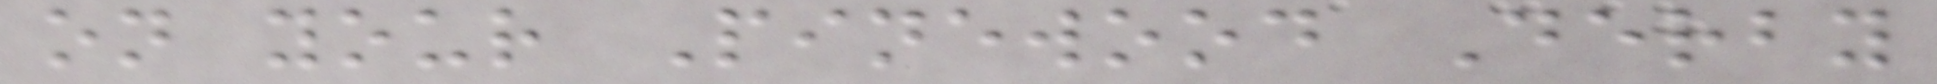on your Pinewood Derby
